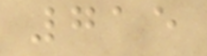715
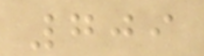709
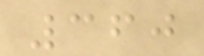360
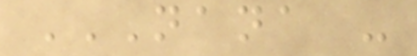NANA -
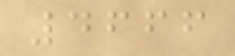4666
